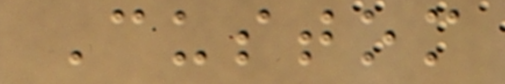Custom
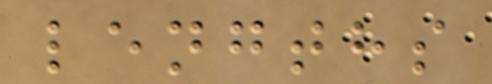lengths
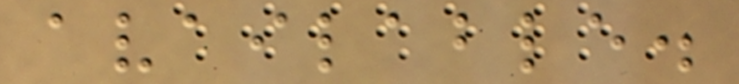available.
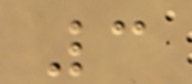3
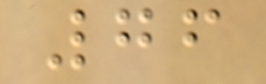76
